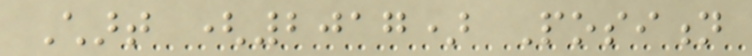Chart (2017) Position
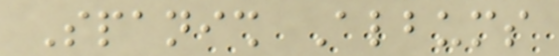Spanish Albums
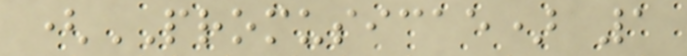(PROMUSICAE) 1
